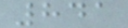841
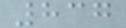837
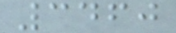3460
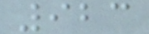923
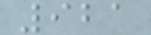921
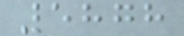5878
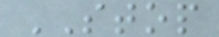STOP
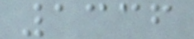1336
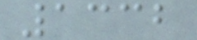1332
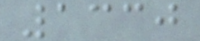1330
